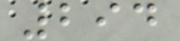294
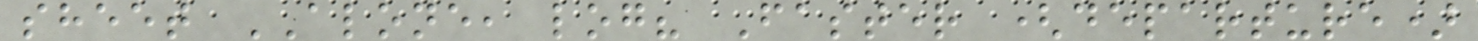sheet ALONE, log? Faster (departure)
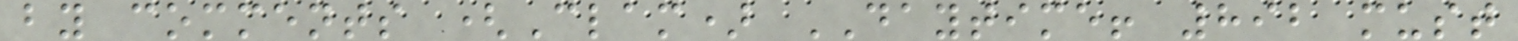by comments (Clam) DAYTIME! 892 must
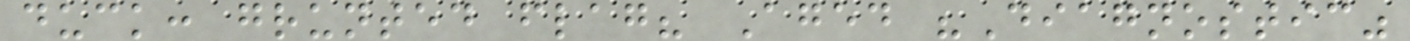duck: grunted flag? Aged "Diagnostic"
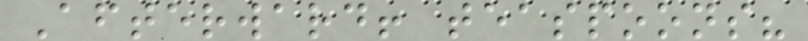Afterward! teaspoons?
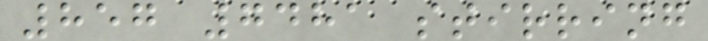857 7481 stirring
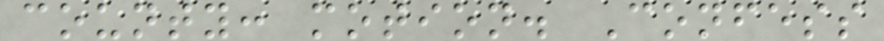county: motion. Confess
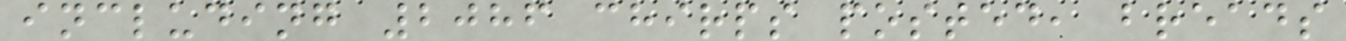including 2086 chirps posted, breads
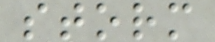storm
